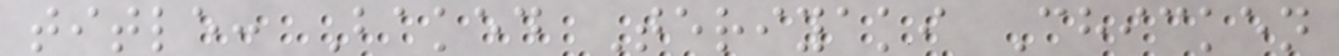title: Baked Teriyaki Chicken
